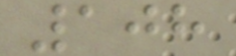108
